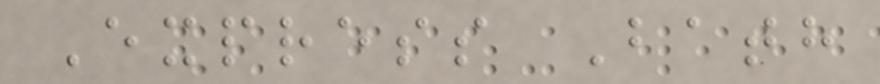Express Bath
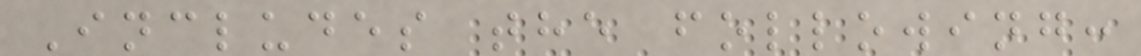Includes the following:
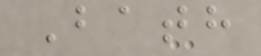Bath
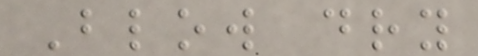Blow dry
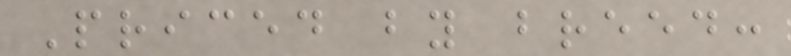Priced by breed:
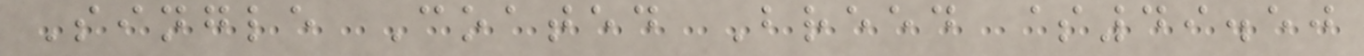Single Coated Breed $49.50
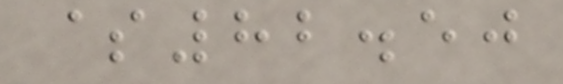$82.50
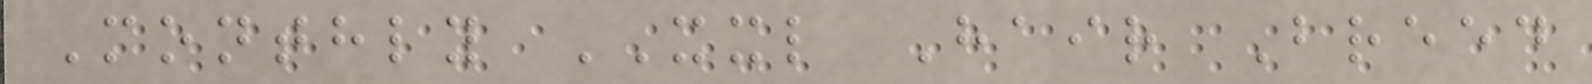Monthly XXL Hair Breed
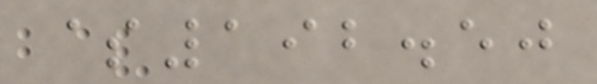$192.50
